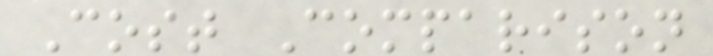Cost Comparison
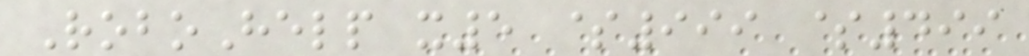RoboHelp x5 $999 $499
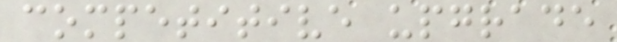competitive upgrade
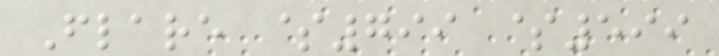Flare $799 $599
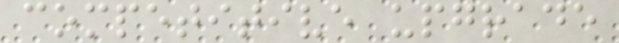competitive upgrade
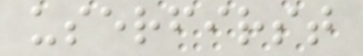userfirst
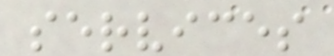services
